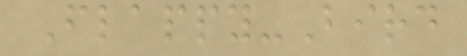Flappy-Bird
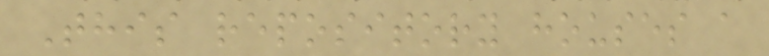This repository houses a
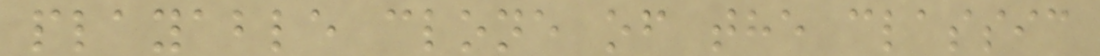playable clone of the classic
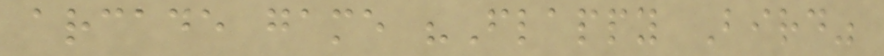arcade game "Flappy Bird"
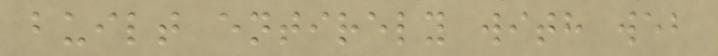built entirely with web
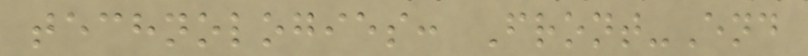technologies: Front-End
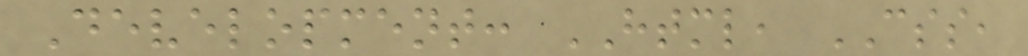Development: HTML, CSS,
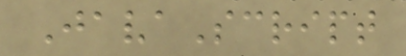JavaScript
